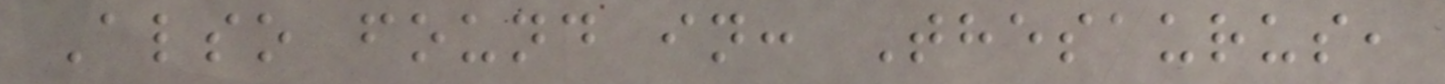Also found in: Thesaurus,
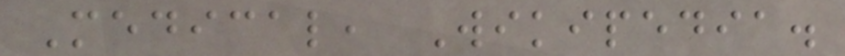Medical, Wikipedia.
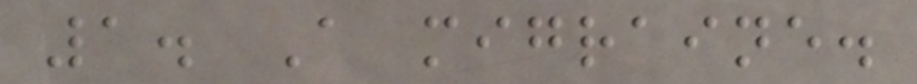1. A migraine.
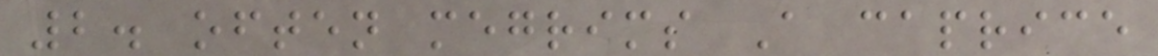2. often megrims A caprice
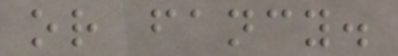or fancy.
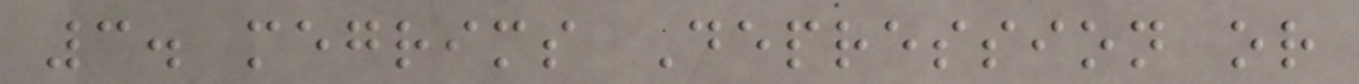3. megrims Depression or
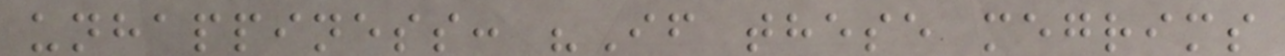unhappiness: "If these megrims
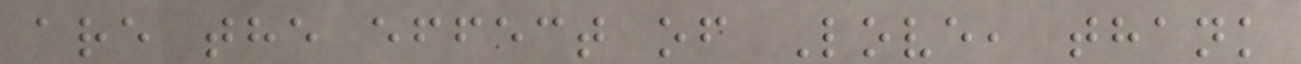are the effect of Love, thank
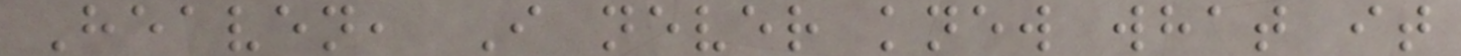Heaven, I never knew what it
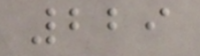229
